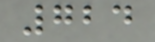724
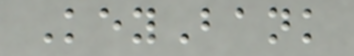KeyBank
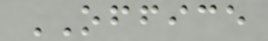OFFICE
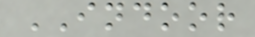INDOOR
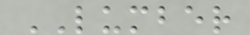LUMBER
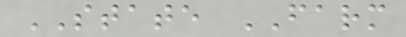STATE FARM
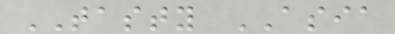TASTY ASIA
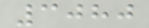3080
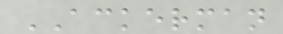ACKERMAN
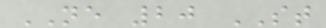NE 20 ST
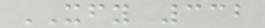XFY 332
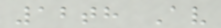12th Av
